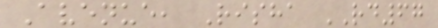Avenue, Risha RD67
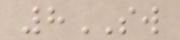8SW
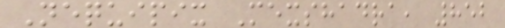Nequipix Mexshadra, 852
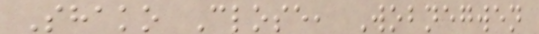Shako Close, Wobnegwen
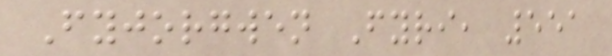Fyjorgwen Fyri, 551
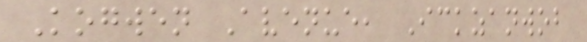Kogwen Avenue, Ickzanwob
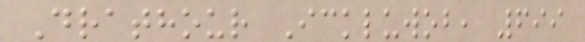Drathour Ickluwob, 699
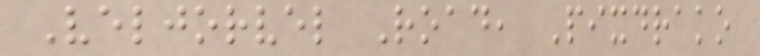Veljorvel Road, Pixdrako
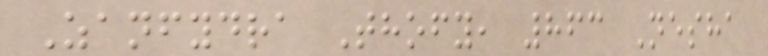Zanfydra Thofy, 863 Nesha
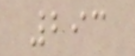293
